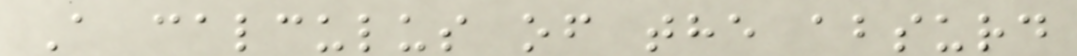A calculus of the absurd
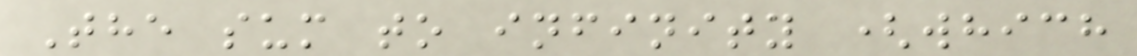The sum to infinity (which
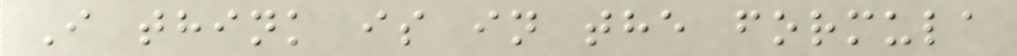I think is in the formula
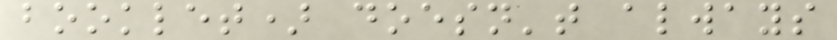booklet) doesn't always
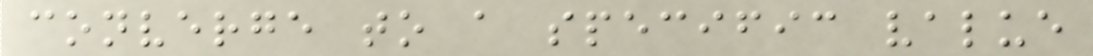converge to a specific value
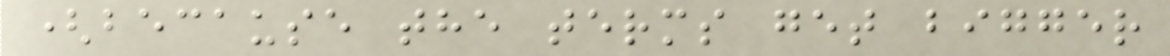(because the terms get bigger
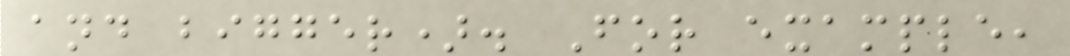and bigger). For example,
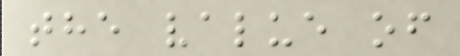the value of
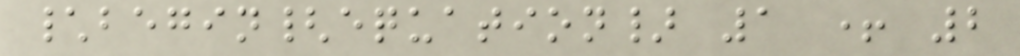\begin{equation} 1 + 2
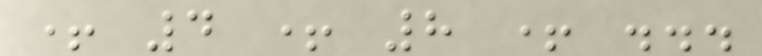+ 4 + 8 + ...
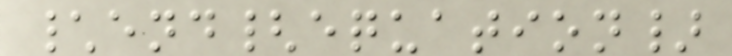\end{equation}
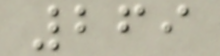269
